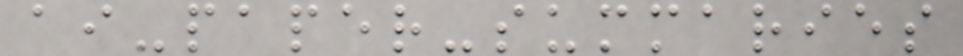ai-paper-summaries
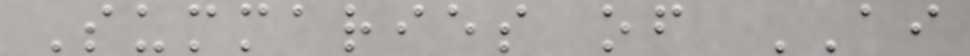Summaries of AI
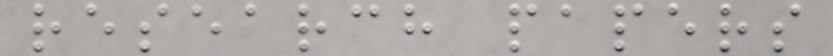research papers
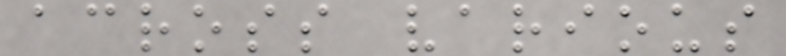across various
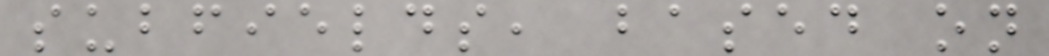subfields, based on
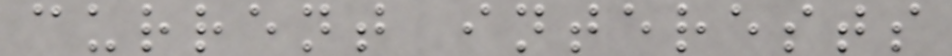current interests
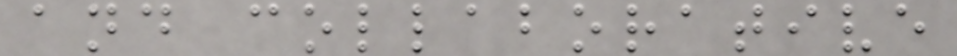and collaborative
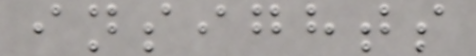insights
